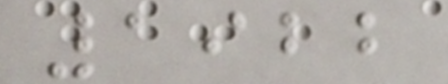1922
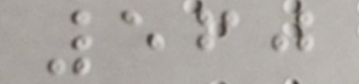560
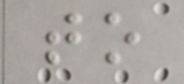to
